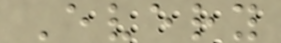Every
